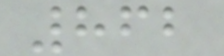862
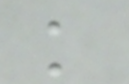k
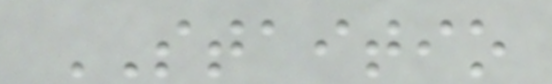STAITIO
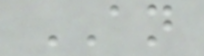AN
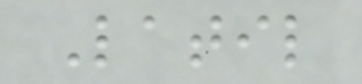Latil
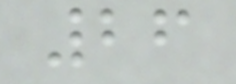26
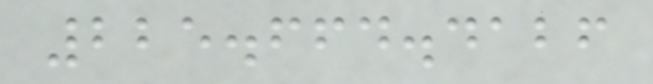225.664.4126
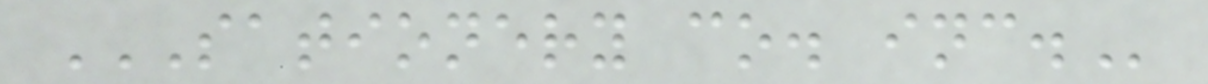SATIONERY CO. INC.
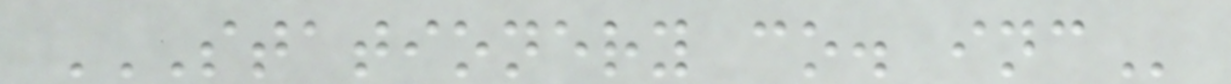STATIONERY CO. INC
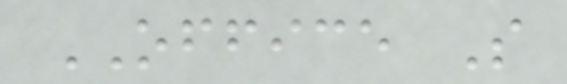OFFICE S
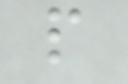p
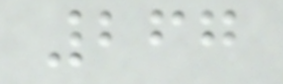267
